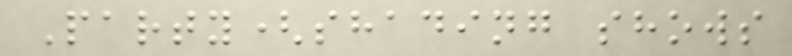Party(shading shows
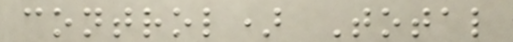control) Total
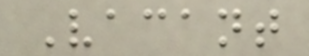Vacant
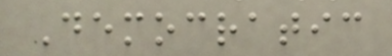Democratic
